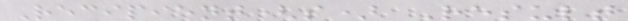Recipient(s) Result
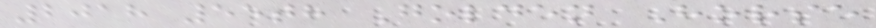2018 55th Golden Horse
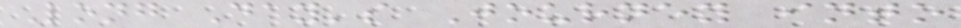Long Day's Journey into
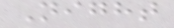Night
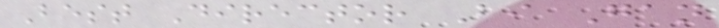Best Director Bi Gan
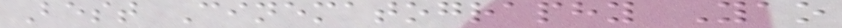Best Cinematography Yao
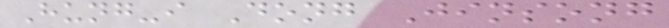Hung-i Dong Jinsong
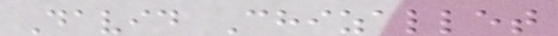David Chizallet
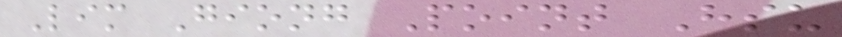Lim Giong Point Hsu
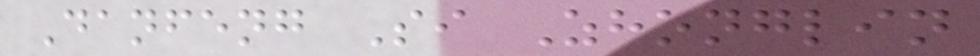Danfeng Si Zhonglin
